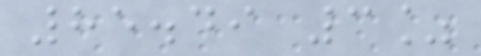85.49 3%
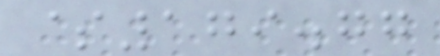$179.77
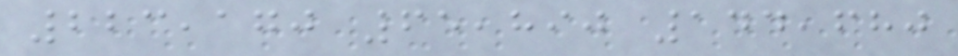223,170 65,890 144,680
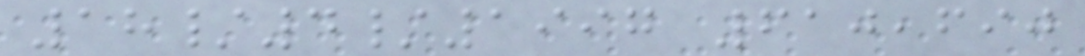18/4/1997 610,690
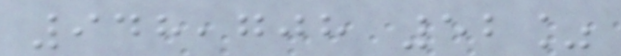948,708 52%
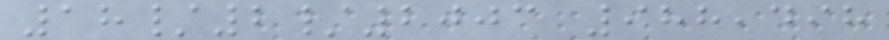18/2/2003 988,498
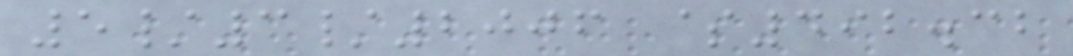5/3/2006 $492.32
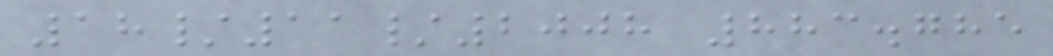18/11/2008 883.785
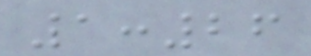1:26
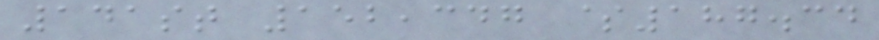141st 152,347 $187.34
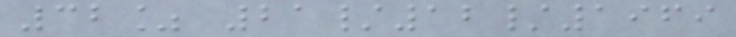32% 21/12/1969
